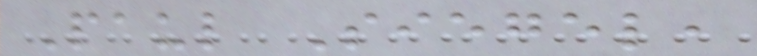Paul Siegel,
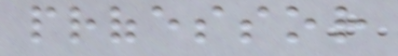professor
